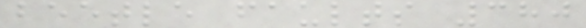beetle faults 380
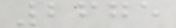2675
